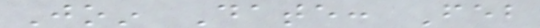Join Date: Feb
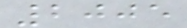2005
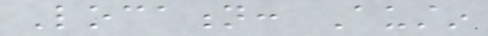Location: Austin
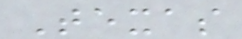Texas
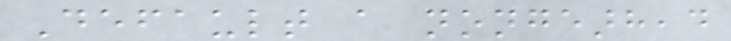Default a nongearhead
